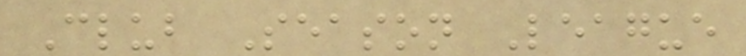Club Season League
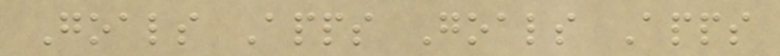Goals Apps Goals Apps
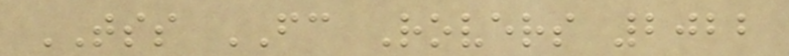TSS FC Rovers 2022
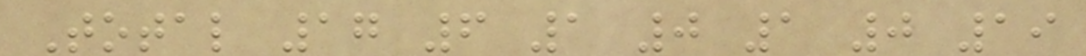Total 17 6 1 0 1 0 19
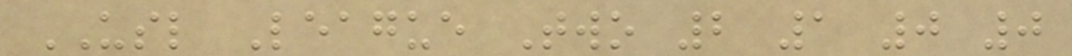USL League Two 2 1 0 0
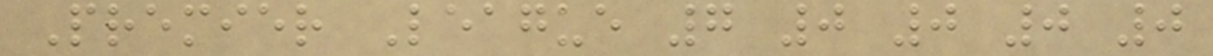Premier League 7 0 0 0 0
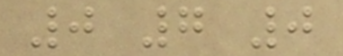0 7 0
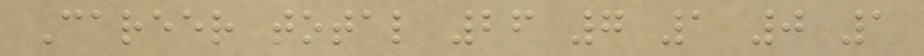Career total 26 7 1 0 1
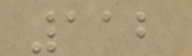112
